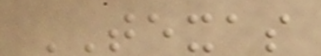TEXAS
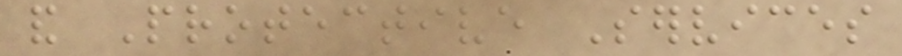and Protective Services
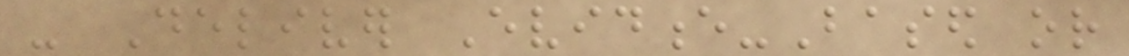- Deliver Evidence-Based or
